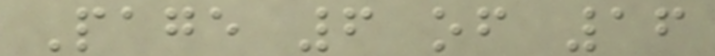Page 6 of 16
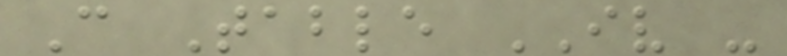C Table IV -
